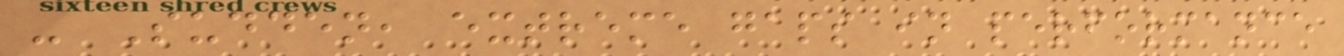- Sudden, extreme gaps in performance
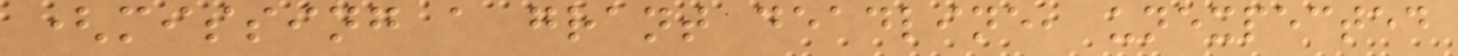(missing a grant deadline, unexpected
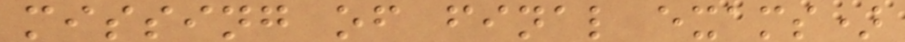missing of final exams)
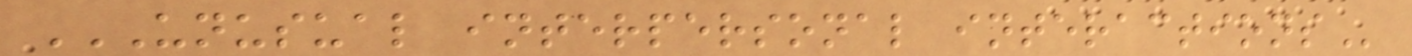UNUSUAL INTERPERSONAL INTERACTIONS
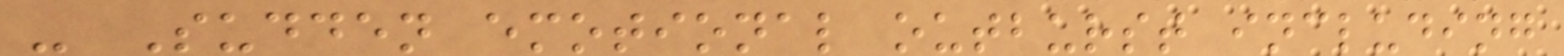- Sudden emotional outburst including
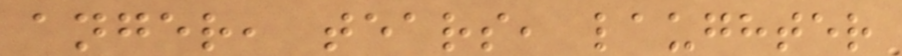anger, tears, laughter
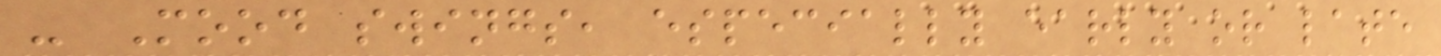- Mood swings, especially early or late
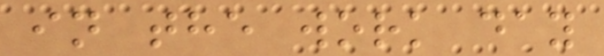in the work day
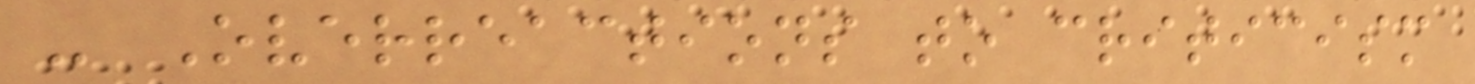- Overreactions to criticism
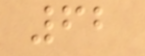62
